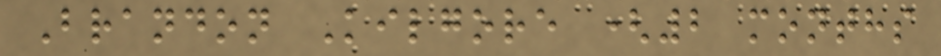Brandon Kilgore (2 months
